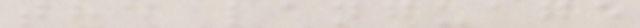the language
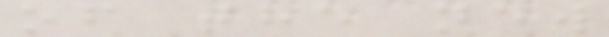of the new
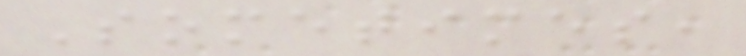Sometimes,
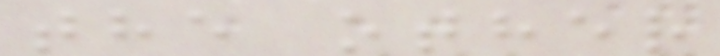the other
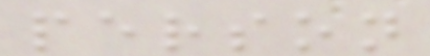person
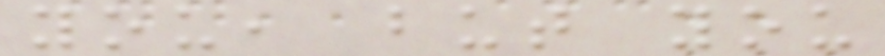you, but you
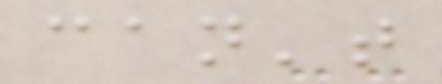can't
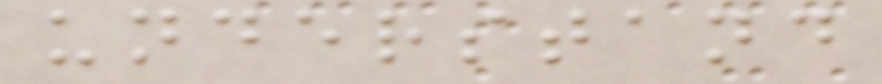understand
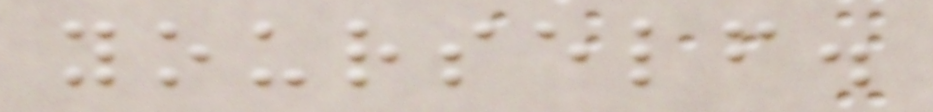yourself.
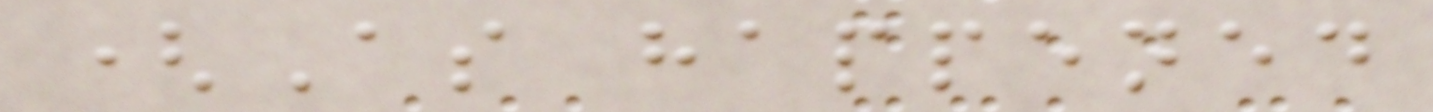(As happened
